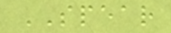SPEAR
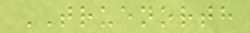TRUENORTH
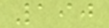190
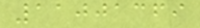11001369
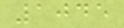1045
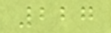227
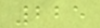225
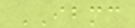IBMC
